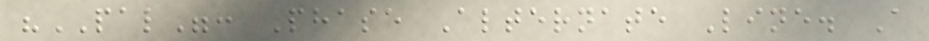"PAL": Phase Alternate Line. A
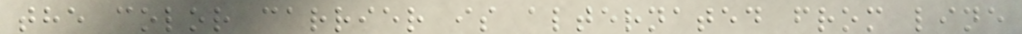the color carrier is alternated from line
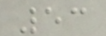53
